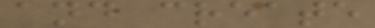and create
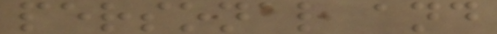personal and
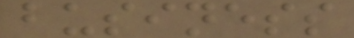business
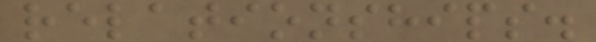relationships.
